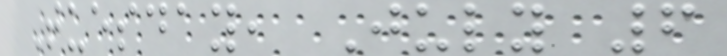Tuesday, July 6
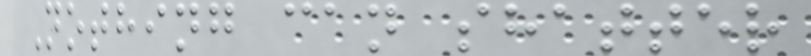Nothing can shatter
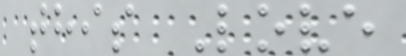this Love
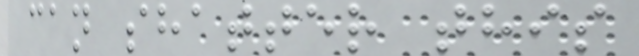can shatter this
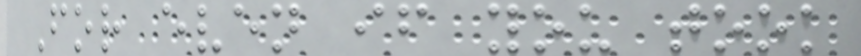For even if you took
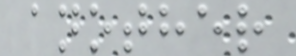another
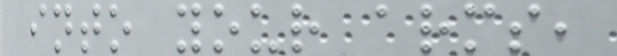into your arms,
